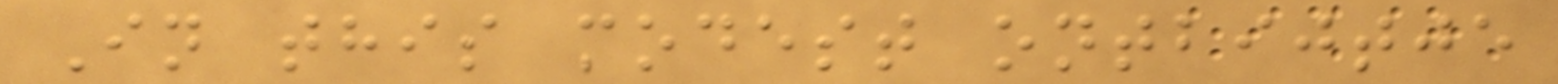In this modest ontbijtje
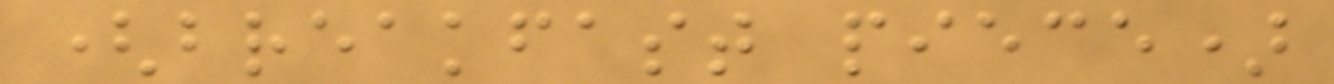(breakfast piece)
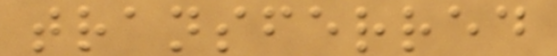transferred
